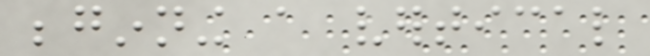beginning a vertical
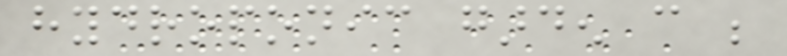hydroponic garden can be
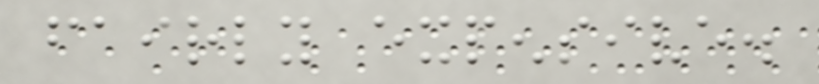fairly expensive.
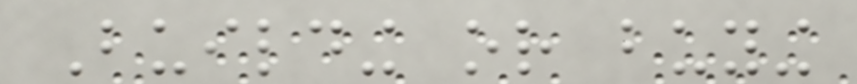Building or buying
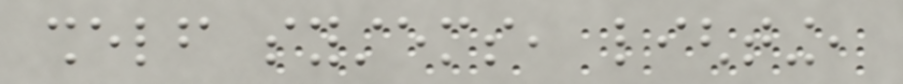shelf systems, lighting,
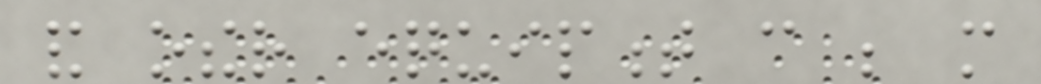and other equipment can be more
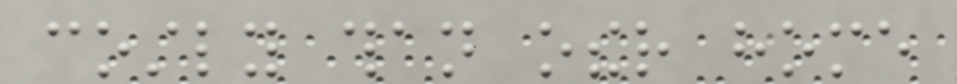costly than other home
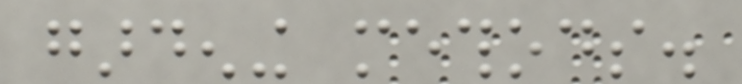gardening methods.
